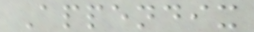Appendix
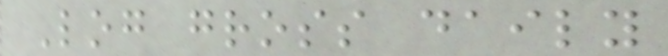Log gross daily
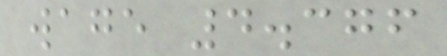wage 4.376
